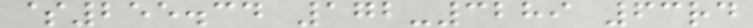$255.34 172-3289 63rd
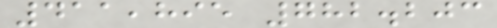411,895 782.203
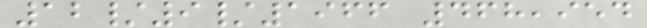12/9/1966 468,954
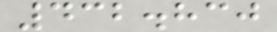432.830
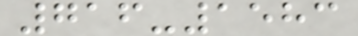716-1583
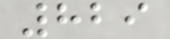829
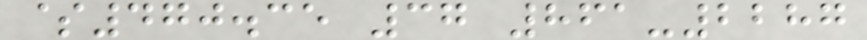$470.35 37 861-2287
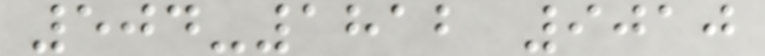504-1812 9010
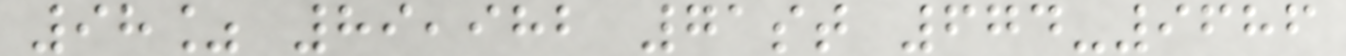98% 89,982 71st 674-9686
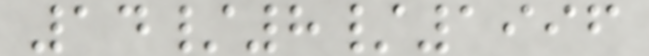14/8/1996
